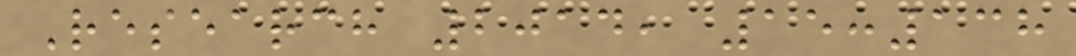Research 2014, 15:138
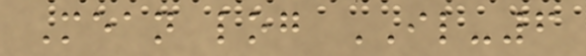Mean log IL-6
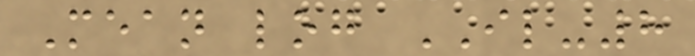Mean log IL-8
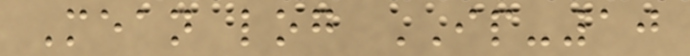Mean log IP-10
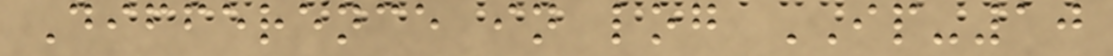Difference in log IP-10
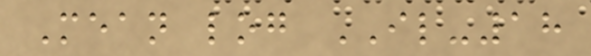Mean log IL-18
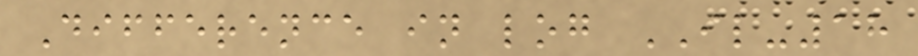Difference in log IL-18
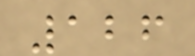126
